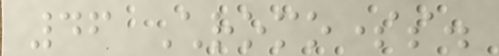46 Chromosomes.
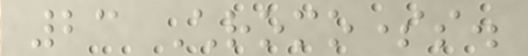23 Chromosomes.
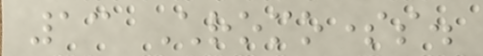13 Chromosomes.
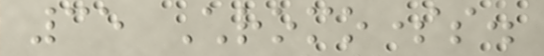35 Chromosomes.
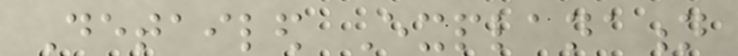Detailed Explanation
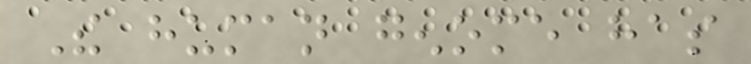The human genome has
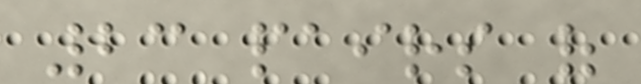23 pairs of
